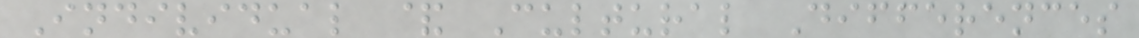Individual & Cultural Differences
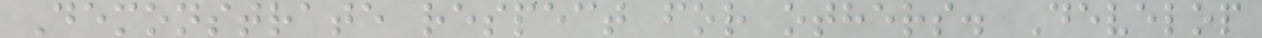Demonstrate respect for others. Develop
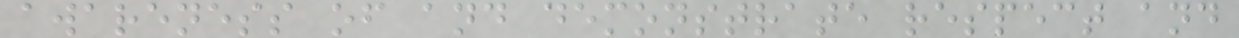awareness of and demonstrate respect and
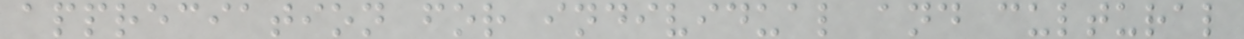appreciation for individual and cultural
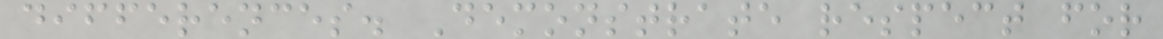differences. Demonstrate respect for
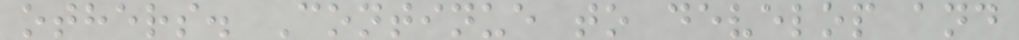others. Continue to develop and
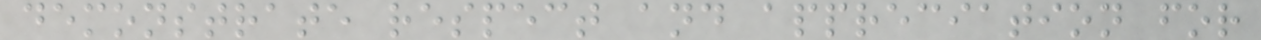demonstrate respect and appreciation for
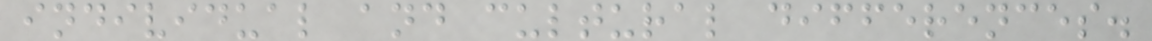individual and cultural differences.
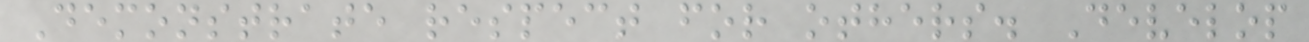Demonstrate respect for others. Develop
